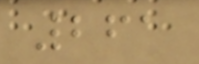261
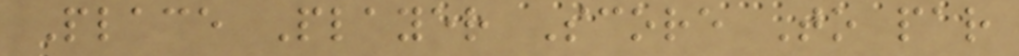Place Player Score To par
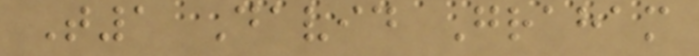T1 David Graham
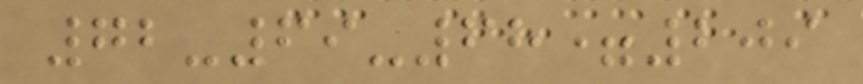72-69-68=209
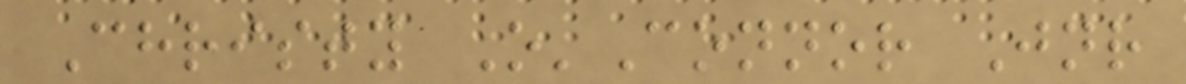Christy O'Connor Jnr
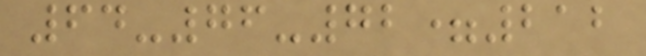64-76-72=212
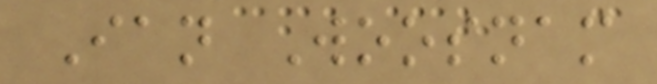Ian Woosnam
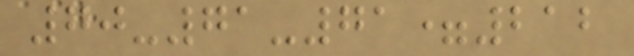70-71-71=212
